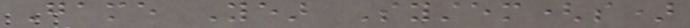Game Year System(s)
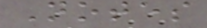Notes
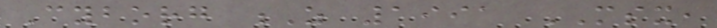Cyborg Z 1991 MSX,
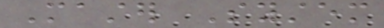Master System
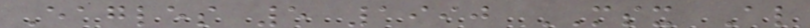Eagles 5 1990 MSX Also
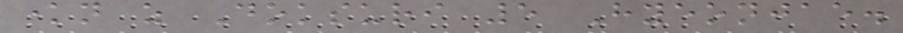known as Doksuri 5 Hyeonjae.
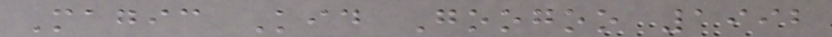Magic Kid Googoo 1992
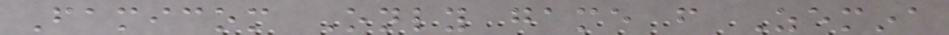Famicom Only game from Zemina
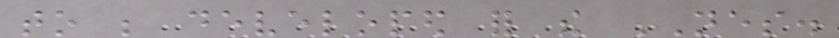to be developed for the NES.
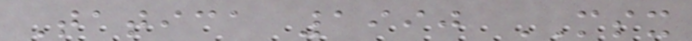Tatica 1990 MSX
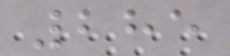285
